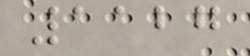1127
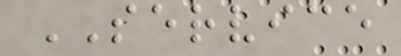SERVICE
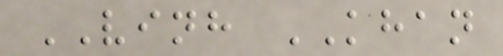VINH KHAN
